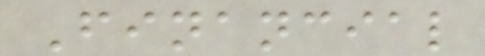Financial
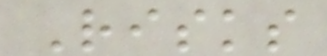Risks
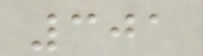301
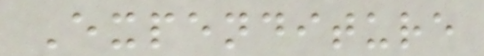Expenditure
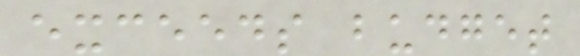exceeds budget
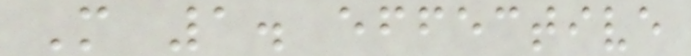M 1. effective
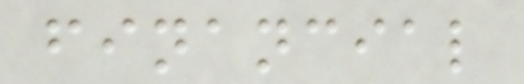financial
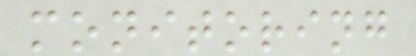monitoring
